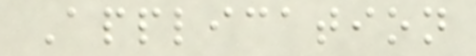Application
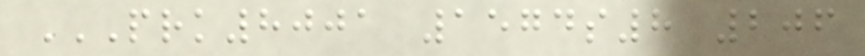PRK8001 1574S8 206
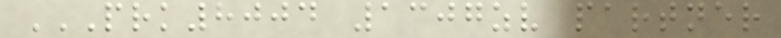PRK8004 1307ZV PARTNER
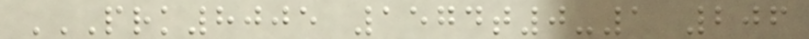PRK8005 1574T0-1 206
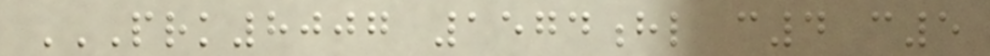PRK8007 1574HL C4 C5
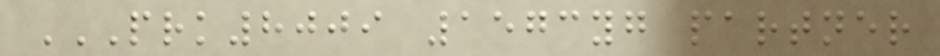PRK8009 1573YG PARTNER
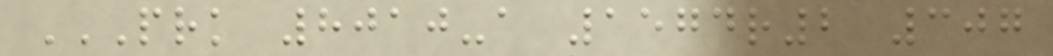PRK 8010-A 1574R2 307
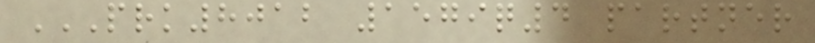PRK8012 1579Q4 PARTNER
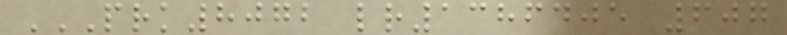PRK8072 LR1386405 607
